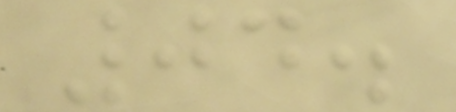04.
